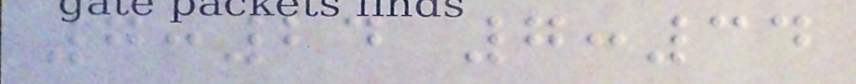7:24 7:34
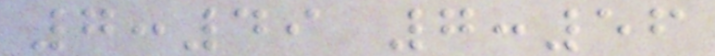7:49 7:56
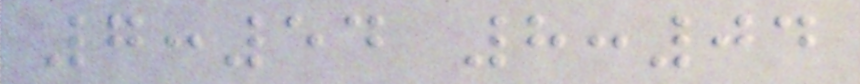7:54 8:04
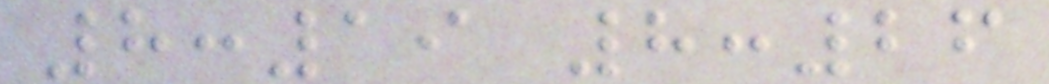8:19 8:26
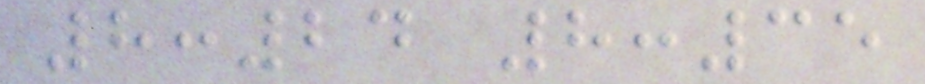8:24 8:35
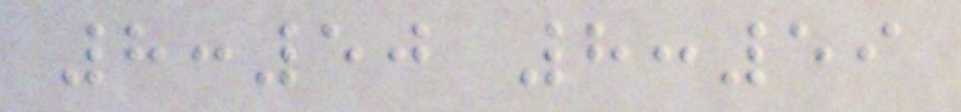8:50 8:59
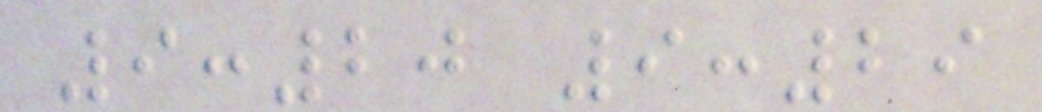9:20 9:29
